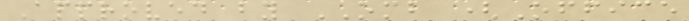Approved by OMB (Office
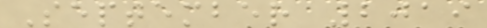September 2019
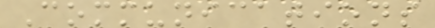Communications
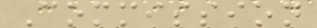Commission
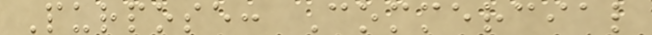Purpose: Commercial
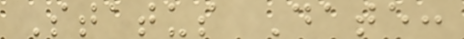Status Date:
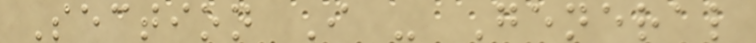Section I - General
